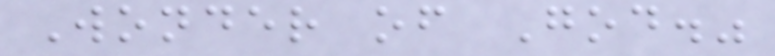Wonder of God."
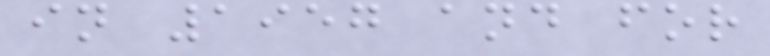in 1957 and for
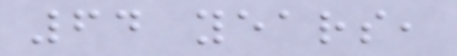64 years,
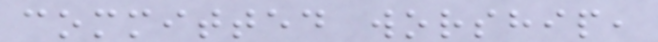committed worship,
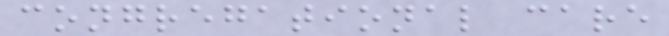congregational care
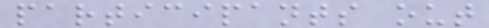participants out
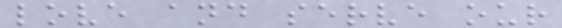love and serve our
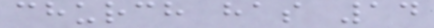church has 14
